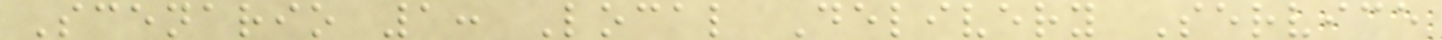Scenario 1: Local Delivery Service
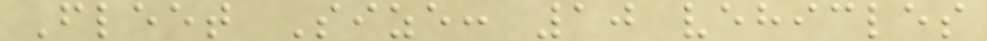Fleet Size: 10 vehicles
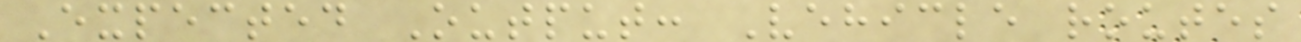Expected Output: Vehicle routes
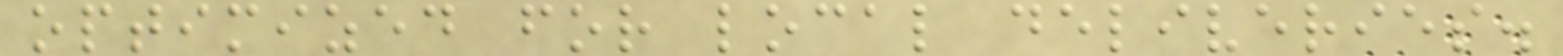optimized for local deliveries.
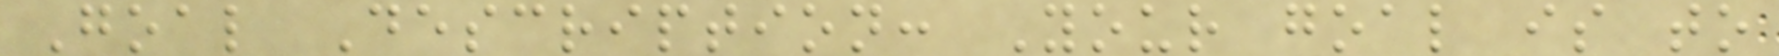Goal Description: Your goal is to
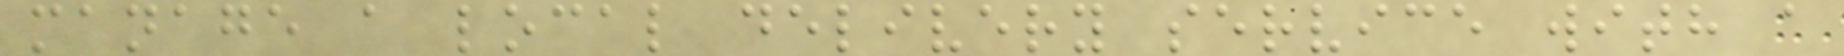manage a local delivery service with a
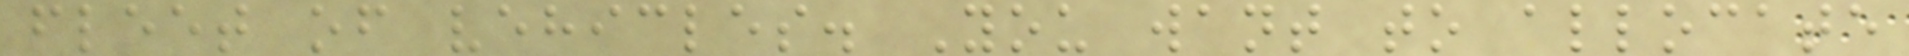fleet of vehicles. You want to allocate
